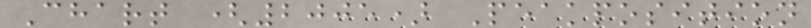Chart (2005) Peakposition
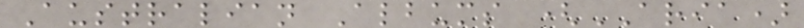Australian Albums (ARIA)
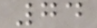74
